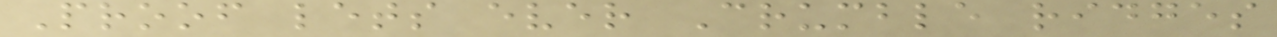Proof lets ever Crumble ridges
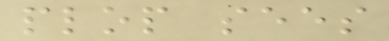plop sees
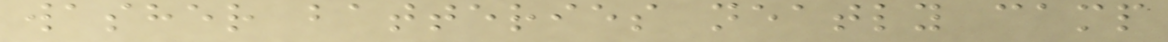washer batteries neatly camp
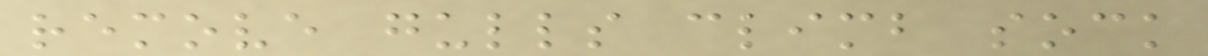remove gulls climb sock
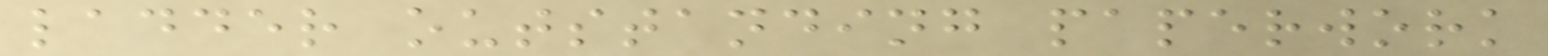ladder outstanding paperwork
